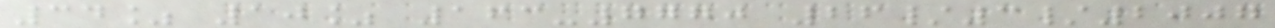34% 10% 163-7770 26/3/2007
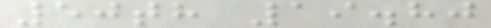50th 19.80
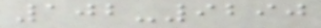102-9290
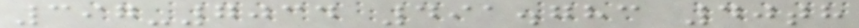397-7034 491.783 40th
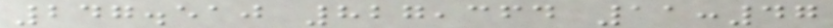247.510 827,364 11:47
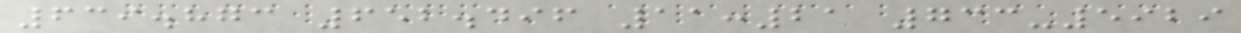639.873 652.496 11:21 733-5929
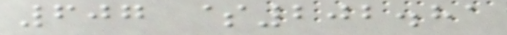607 $202.81
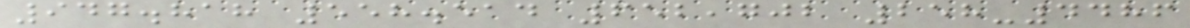947.818 558.514 652,702 258-4486
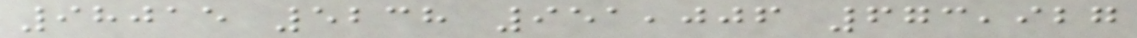98015 5238 951,006 673,927
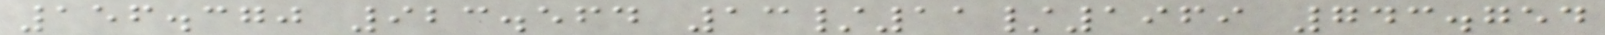156.370 923.564 13/11/1969 743.754
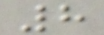8
